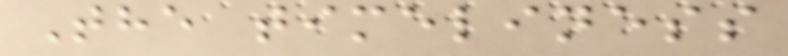The timeliness
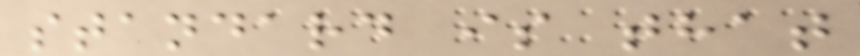standard is that
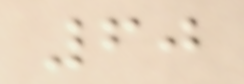60
